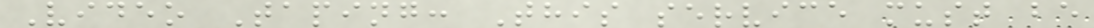Video Taping: This service must be
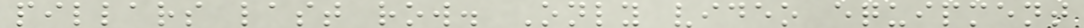pillars last row. Only video equipment
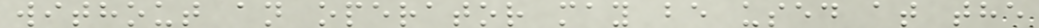without an operator may be used at the
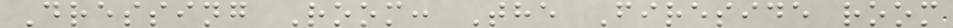Dressing Room: The Fireside room
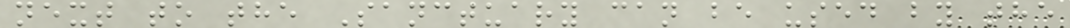next to the Sanctuary can be used by the
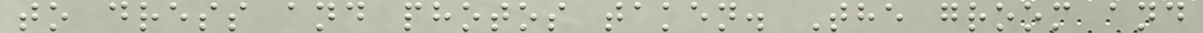to dress and photos taken. The groom and
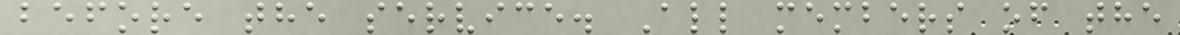before the service. All members of the
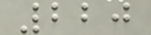220
